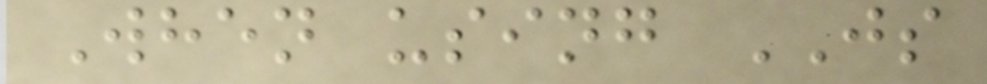When using JS
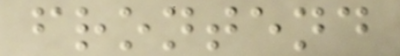frontend
